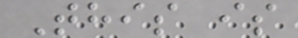This is
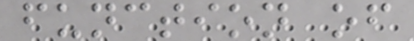function of
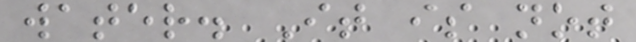water. It is not
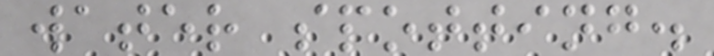water spotting.
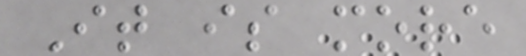It is more
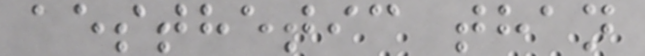aesthetic than
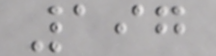197
